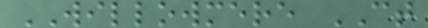WILLOWMERE CT
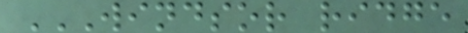WINDSOR RIDGE
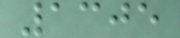1305
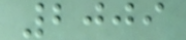2009
